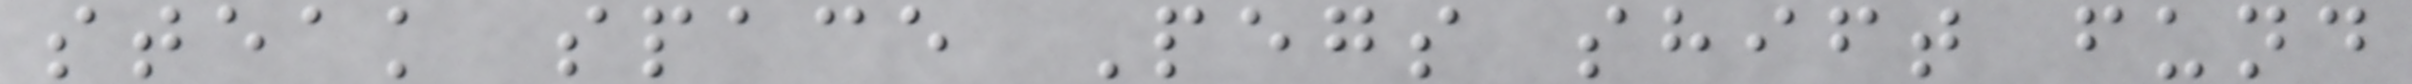steak space Pegs shift fund
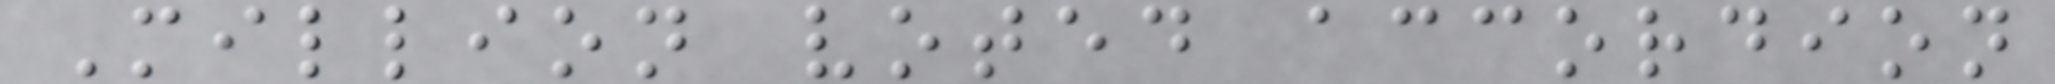Million voted accordion
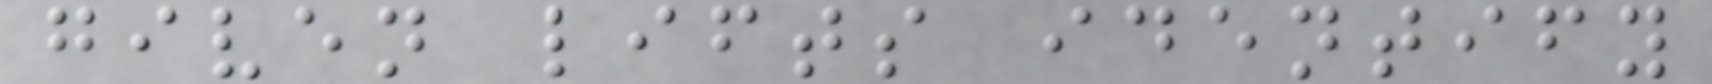given lifts identify
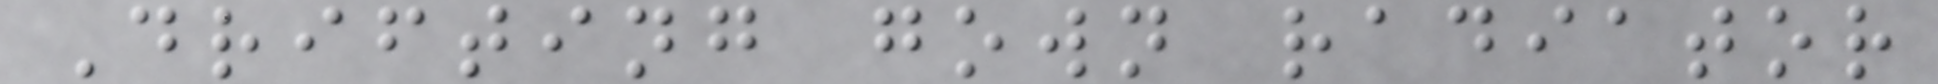Drifting gown radiator
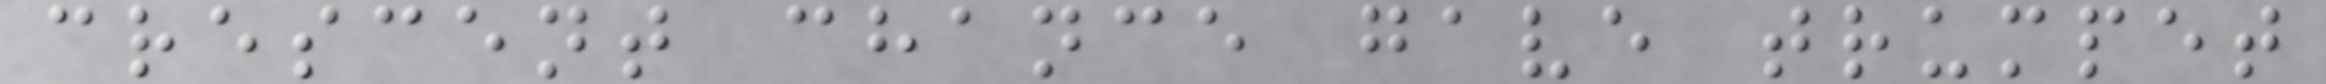crescent chance gave trumpet
